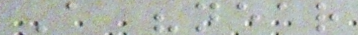A "near
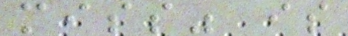miss" is
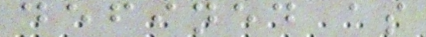defined as
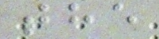the
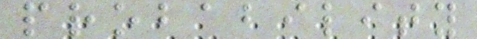probability
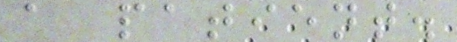a patient.
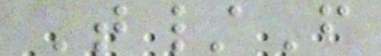T/F
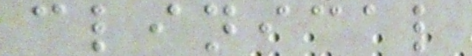clinical
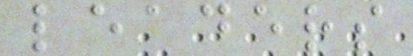leaders
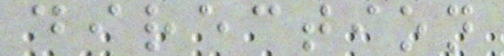direction
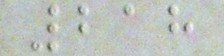218
